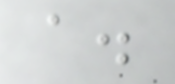a.
